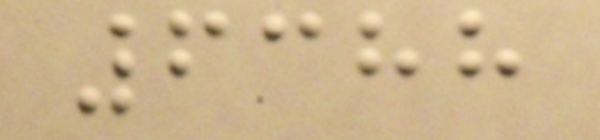6388
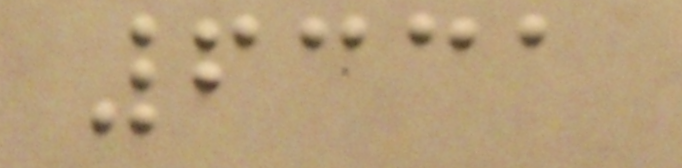6331
